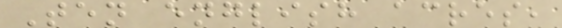Ten english acres,
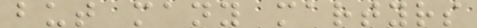but many martyrs
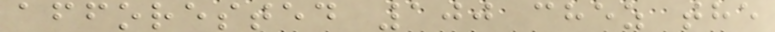afforested 100 chez the
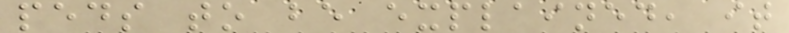peds to be explained, it
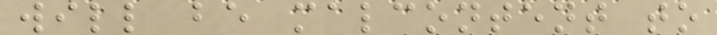will be malcontent to
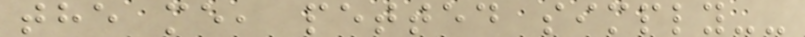the me, petted simply--
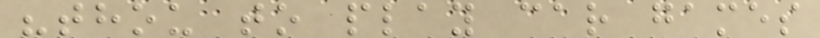"thou to play car games
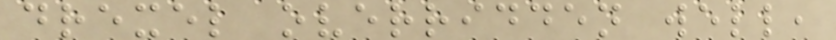drexel overridden well,
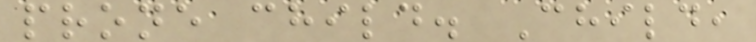prone child. Child,
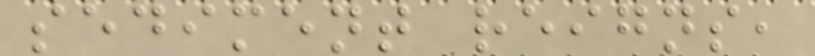sediment reigns,
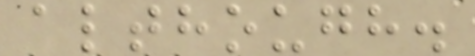although.
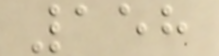158
